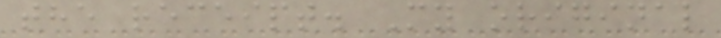the receipt. My original
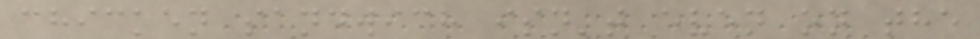chicken sandwich isn't even on the
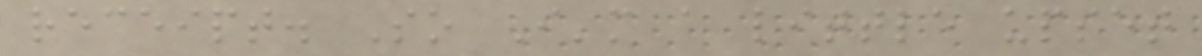receipt. So I'm a little upset
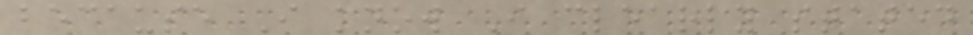because I know I clearly stated
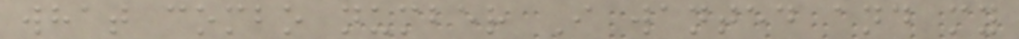what combo number I wanted and my
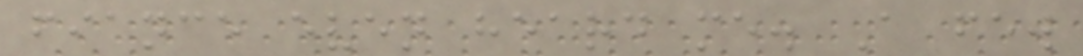fiance even heard me. A few
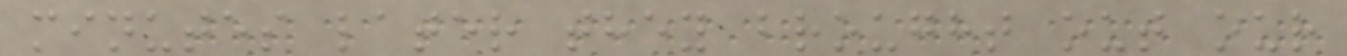minutes later they brought out our
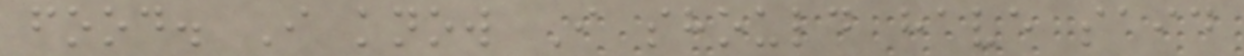food. I know I should have said
